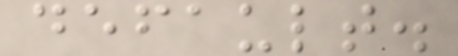default.
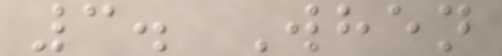3. When
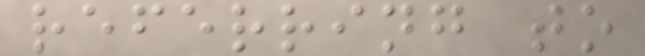referring to
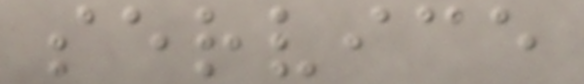service
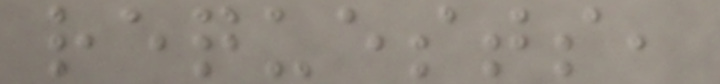requests,
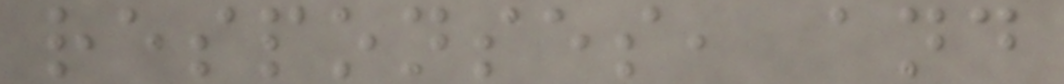responses, and
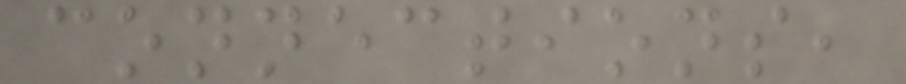connections,
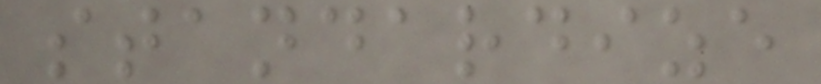standardize
